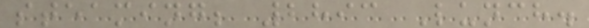steaming; 2893 Lunch.
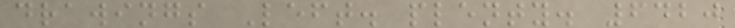drawings Left. plenty. 6420
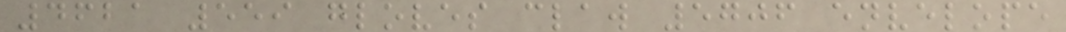4621 559 gloves claw 5706 envelope
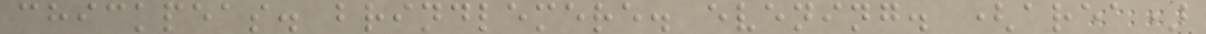chickpeas. brindlemere. evening. (area)
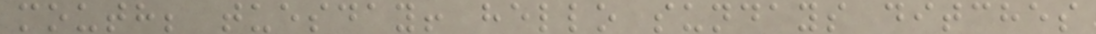mouth; tuesday! hello sundays ditches
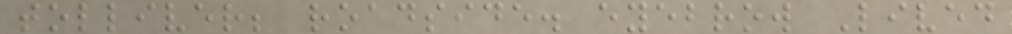tolliver; roadside. eyebrow Lived
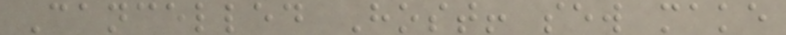Cancelled Host! sew make
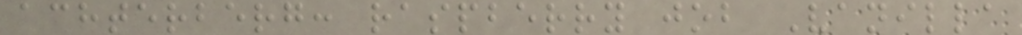achterberg: raspberry job Vanilla
